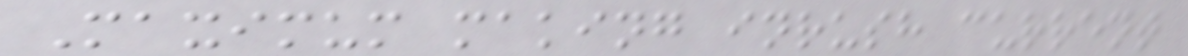Maximum making inrush current
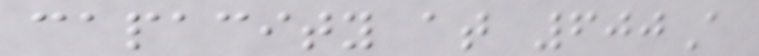capacity at 600A
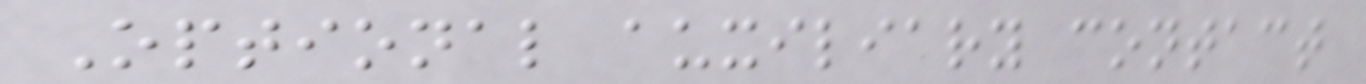Optional auxiliary contact
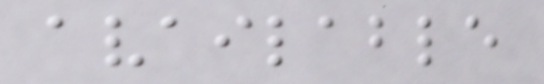available
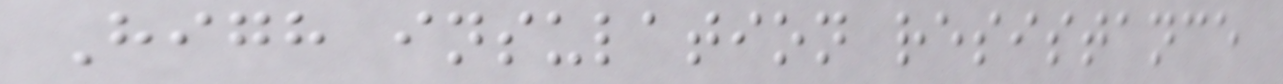High insulation resistance
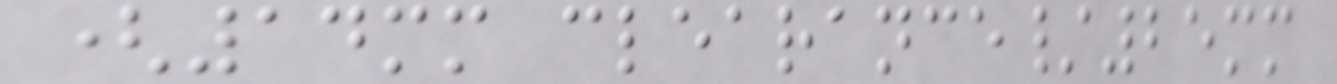(14mm clearance/25mm
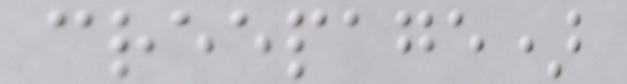creepage)
